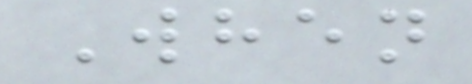When
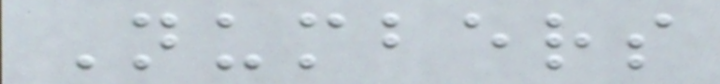Numbers
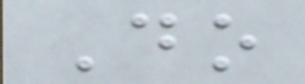Do
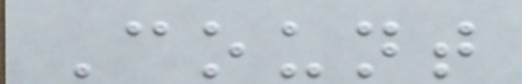Count
